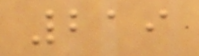219
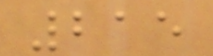215
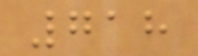718
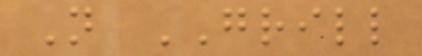N GRILL
